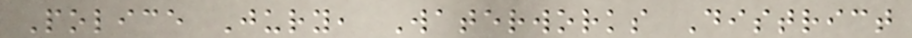Police Jury, Waterworks District
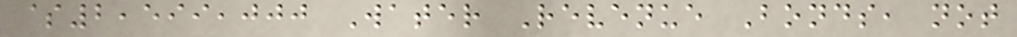$2,599,000 Water Revenue Bonds, not
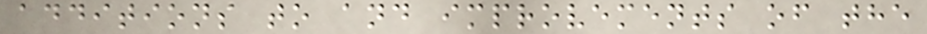additions to and improvements of the
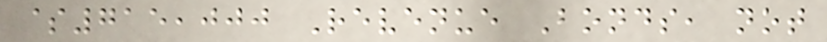$715,000 Revenue Bonds, not
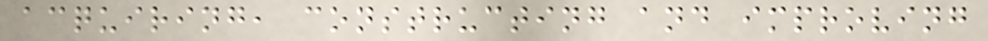acquiring, constructing and improving
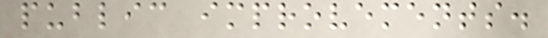public improvements.
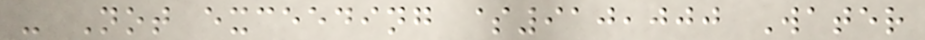- Not exceeding $910,000 Water
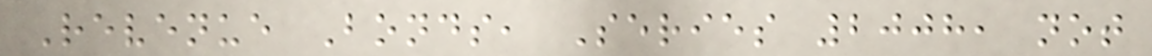Revenue Bonds, Series 2008, not
